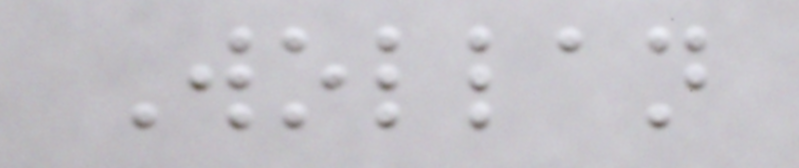Wollan
